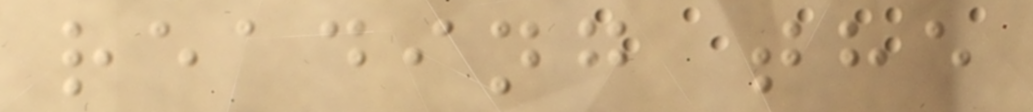reading the
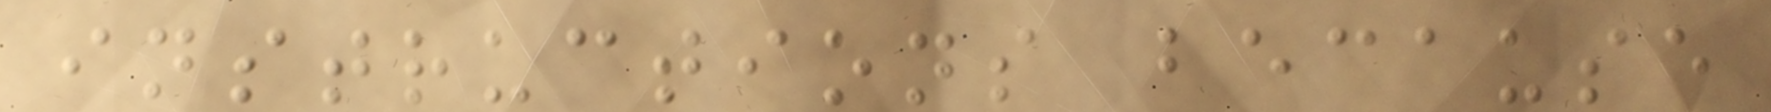instructions because
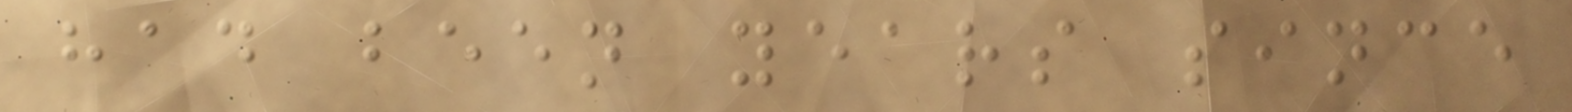had been years since
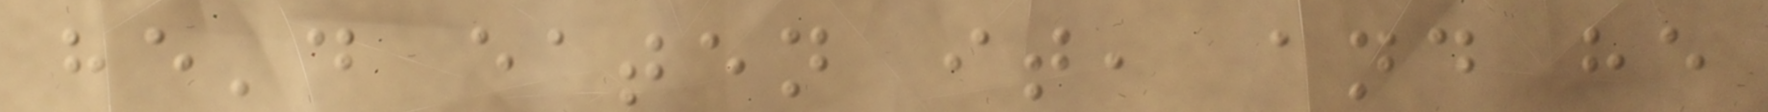he'd eaten it, and he
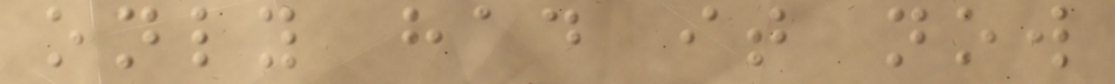only had it now
